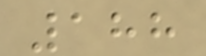188
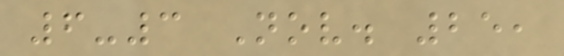6-3 Nov. 25,
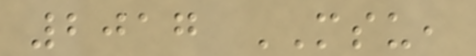2017 MSU,
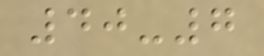40-7
